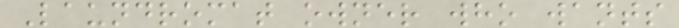Laundromat owner who wants
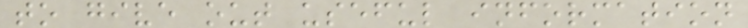to give out useful information
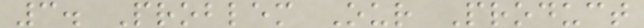3. Problem Our Product
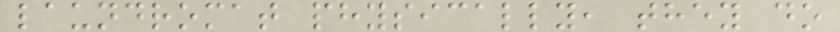laundromat physically, they do
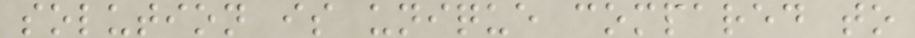solution is unique compared to
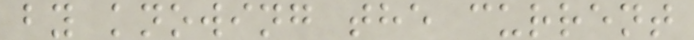by knowing the current
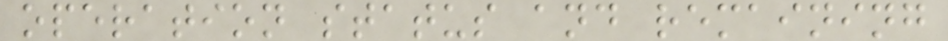operation status and remaining
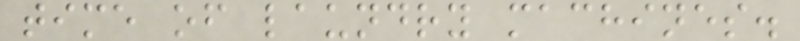time of laundry machines.
